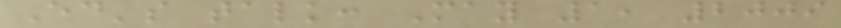Ed's talk: May 1, 2009
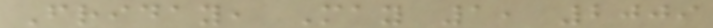Friday, May 1, 2009
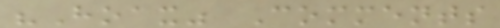"Hoax" Comments
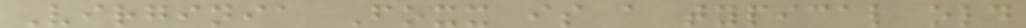Virginia Foxx is a typical old
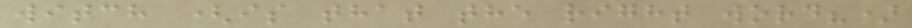witch (is that the right word?)
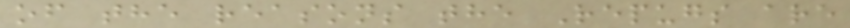of the reasons the Repugs are
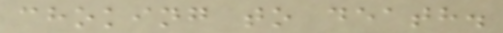choking to death.
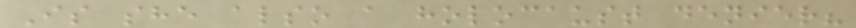Is she also a holocaust denier?
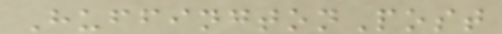HuffingtonPost
